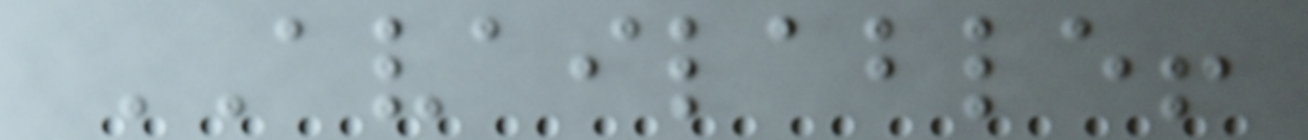AVAILABLE!
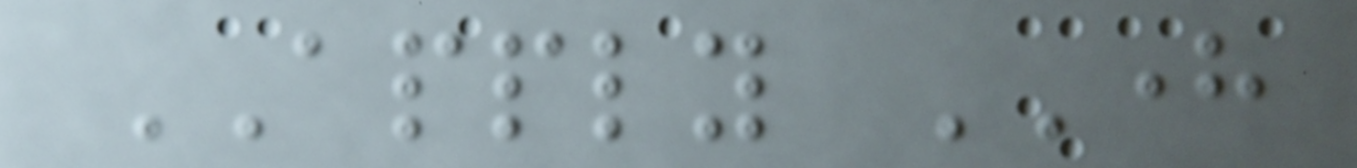APPLY HERE
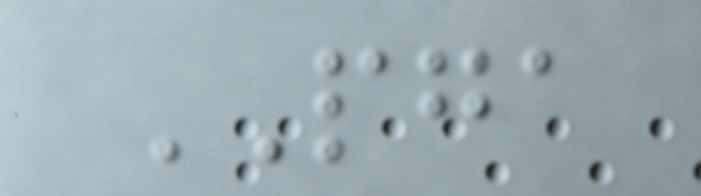PGA
